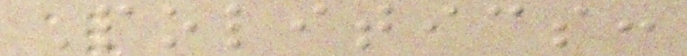Politics:
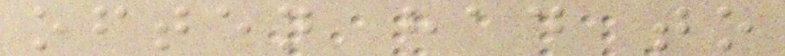often had to
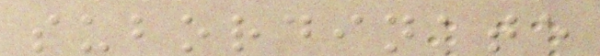subordinate
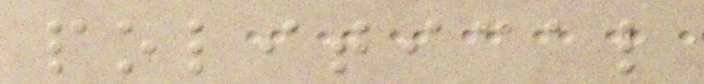political
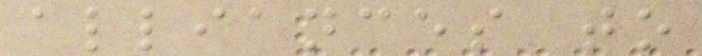alliances to
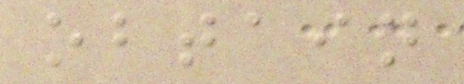obtain
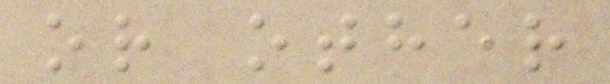or other
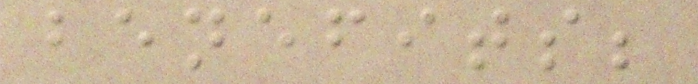benefits;
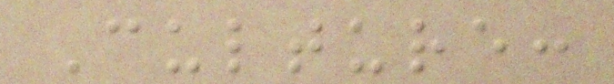Culture:
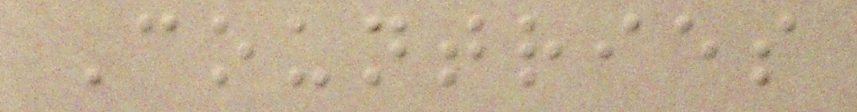Countries
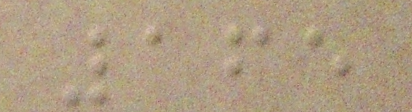165
